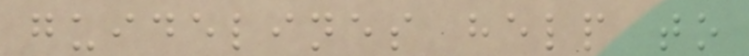guidelines help to
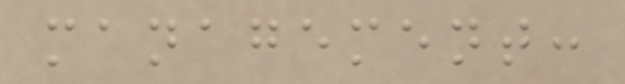management:
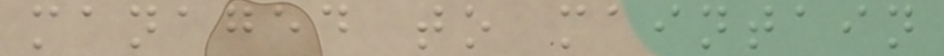managed to maintain
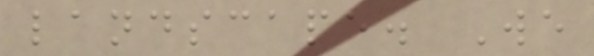landscape. We
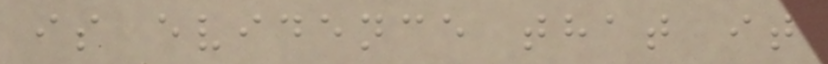is evidence that it
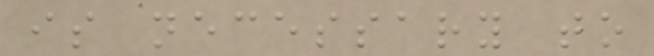is necessary to
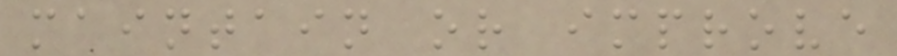maintain or improve
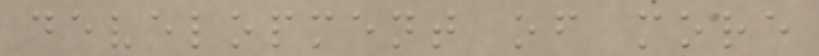development of more
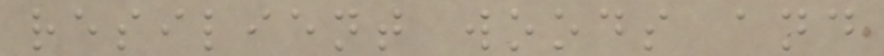resilient woods and
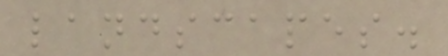landscapes.
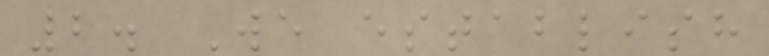2. We establish
